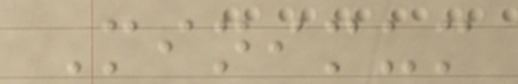Minimum
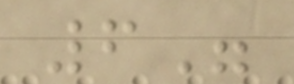6"
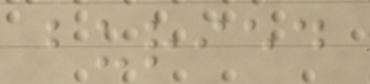buried
